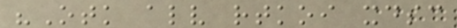"Otk alv rtkoi xdsc
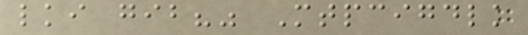lki gib?" Mtpcigdlk
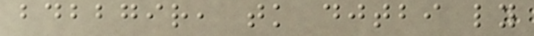bdbbgir, tk djtbi ly
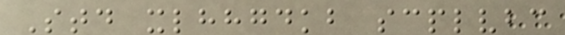Std xlhhgdkb scplvbc
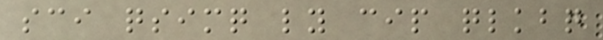sci qsimq ly cip qlkbq
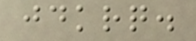jdkrq.
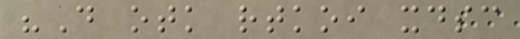"D otk rtkoi xdsc
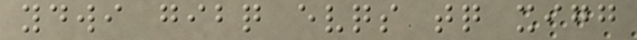ydwi gibq evqs tq xigg
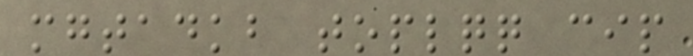mgtadkb toplqq cip
